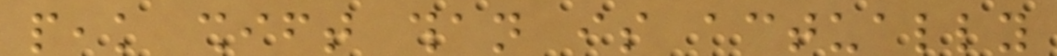peak shift than is actually
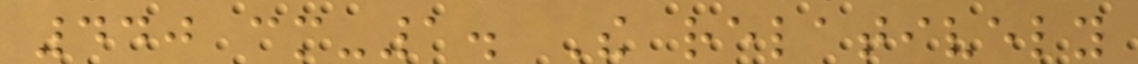440 cm-1. The relatively
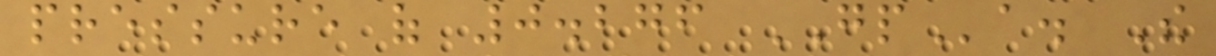pressure of 0.276 GPa. The
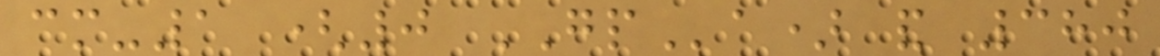cm-1 (0 GPa) and 380
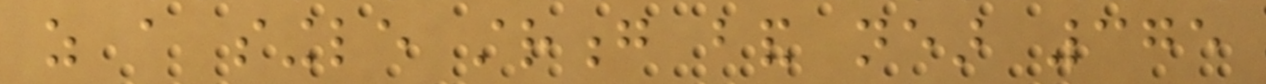as a single strong band near 375
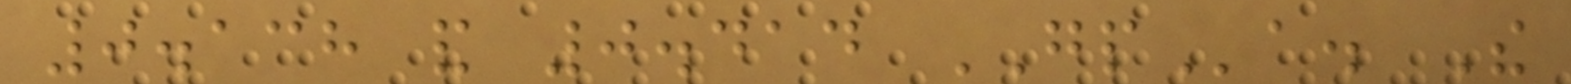0.138 and 0.414 GPa. The
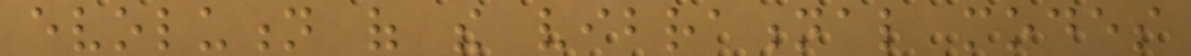evolution of the vibrational modes
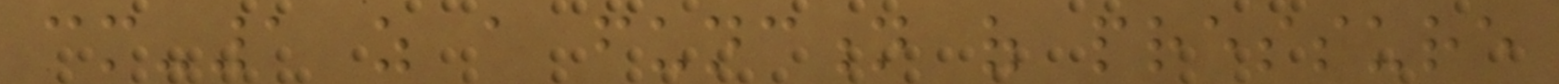cm-1 as a function of pressure
